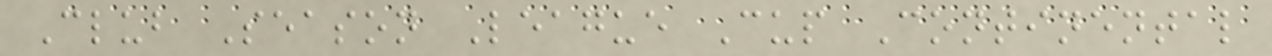Club Season League Cup Continental
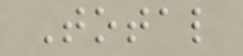Total
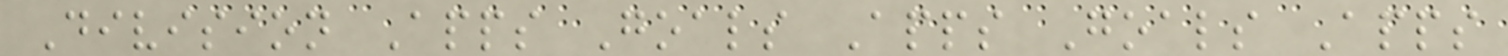Division Apps Goals Apps Goals Apps
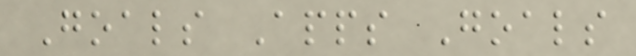Goals Apps Goals
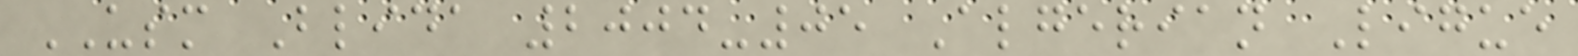USM Blida 2004-05 Algerian Ligue
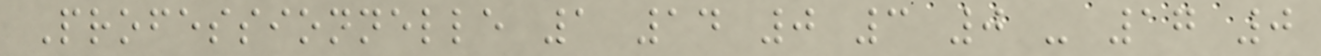Professionnelle 1 14 0 3 0 - 17 0
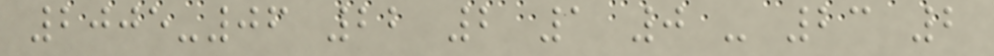2005-06 22 2 1 0 - 23 2
